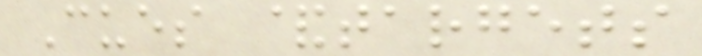Cues &targets
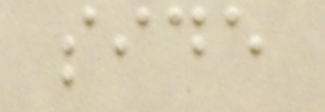side
